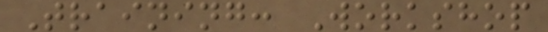Training: Workshop
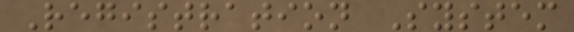Registration System
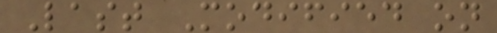Last Modified on
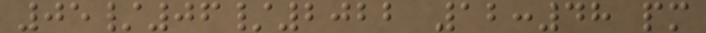05/06/2022 12:48 pm
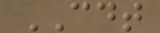CDT
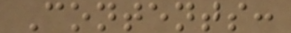Contents:
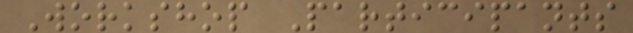Workshop Participants
